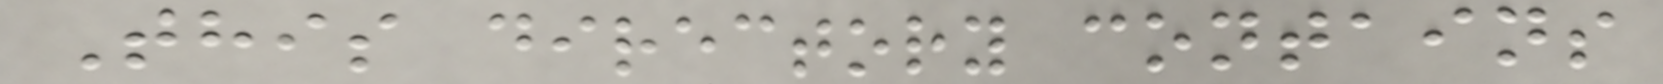This directory contains
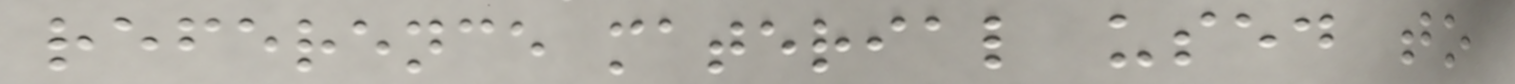reference material used to
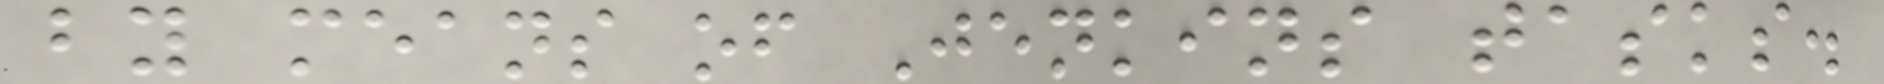by means of Jenkins tasks.
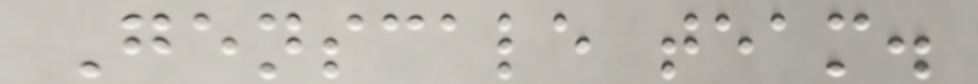Genscale team.
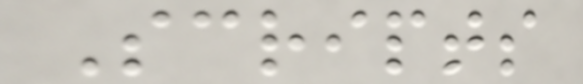Scripts
